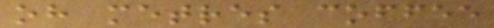oh metres coffee
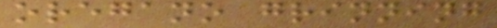oregano grinning
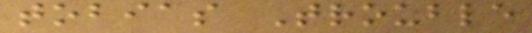tobias Trouble
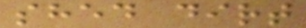shed dirt
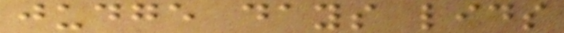judge days lids
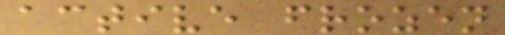active frozen
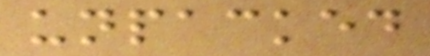unpacked
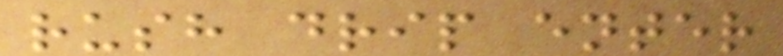rush drip enter
